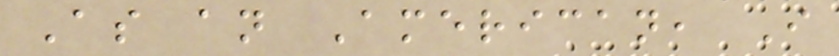As an American, I
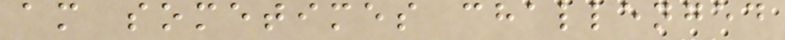am sometimes challenged
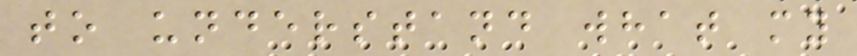to understand what my
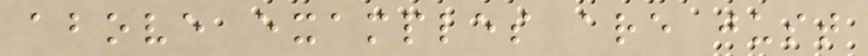above examples are just
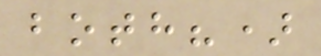both?)
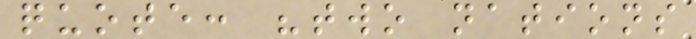quote: "two nations
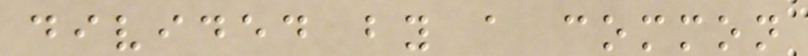divided by a common
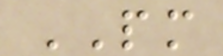PM
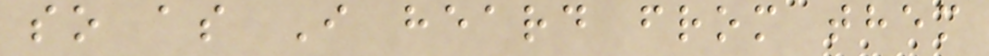so as I heard from them
